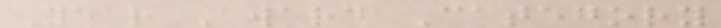Year Award Category
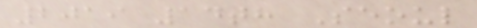2019 14th Seoul
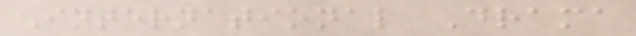International Drama
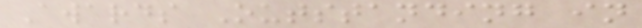Awards Outstanding in
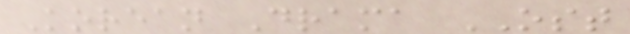Korean Drama OST
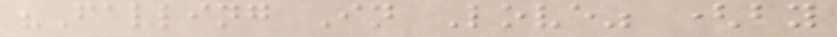"Falling In Love" (by
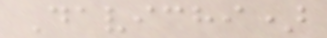Davichi)
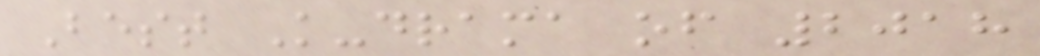Best K-drama of 2018
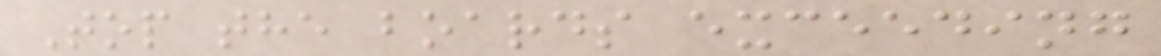Top the boards exceeding
